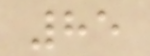85
